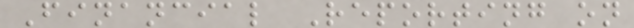Financial Reporting on
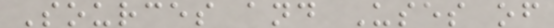Sources and Uses of
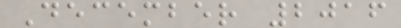December 2016
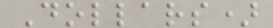Dollars)
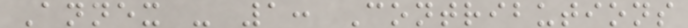Annex - 1: Contributions
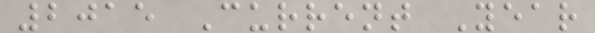2015 Current Year
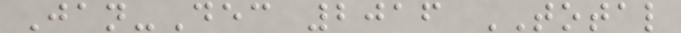Jan-Dec 2016 TOTAL
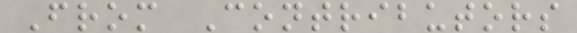From Contributors
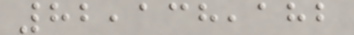82,138,182
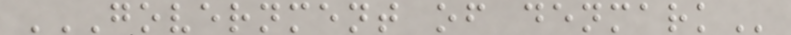GOVERNMENT OF DENMARK
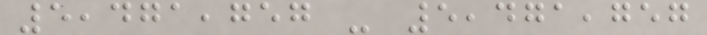5,471,757 - 5,471,757
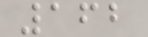162
